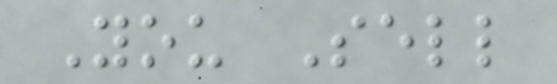You Sell
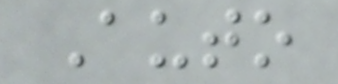Auto
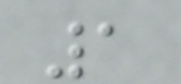1
